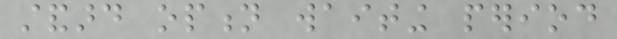standard option waiting period
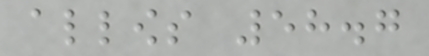allows 58.7
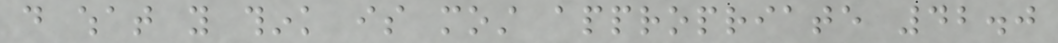do what you think is most appropriate 42.0
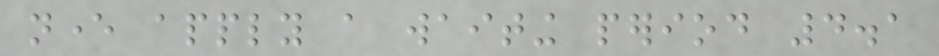never apply a waiting period 4.1
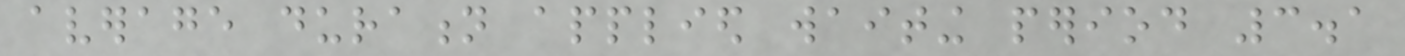average duration applied waiting period 3.1
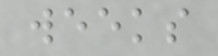weeks
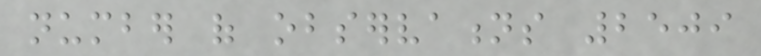number of observations 2509
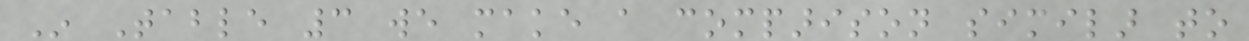In Table 3 we make a comparison similar to
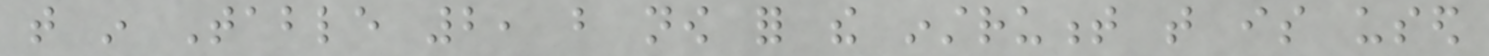that in Table 2, but now for the instrument that is used
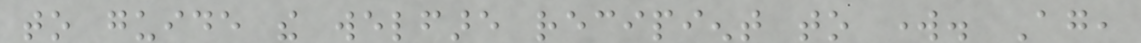to guide the welfare recipient to work. Again,
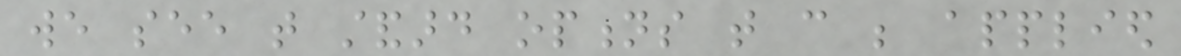we see that standard options that can be applied
